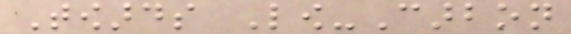Towards Low-Carbon
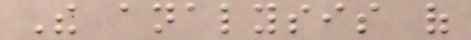The analysis of
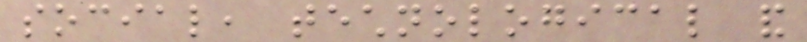social, technological and
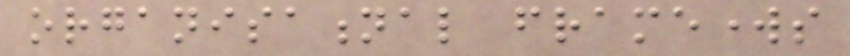organisational frameworks
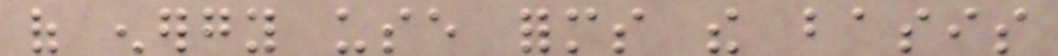of energy use forms the basis
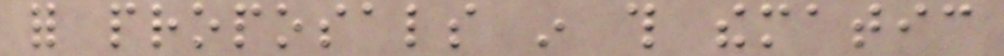for proposals in this thematic
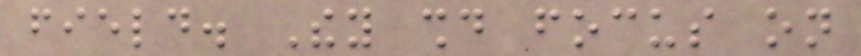field. They should focus on
